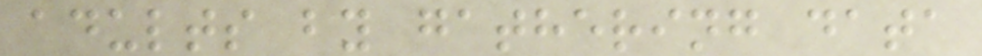adults by gathering data
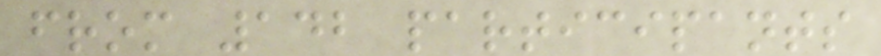from 142 participants
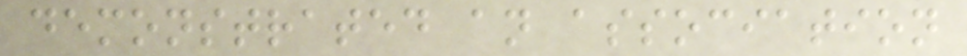demonstrated an association
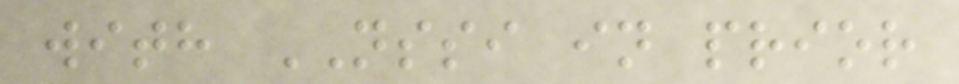with NSSI in prior
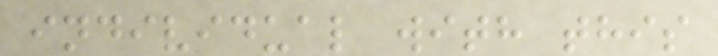individual with this
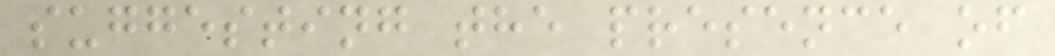suggesting the presence of
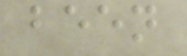been
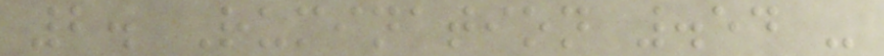2. Rumination .54 -
